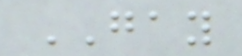GAY
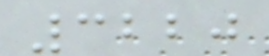3220
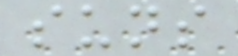suns
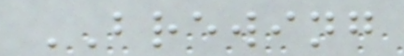BREWING
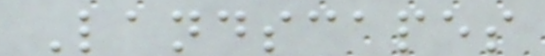Landscapes
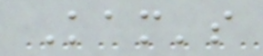Kam's
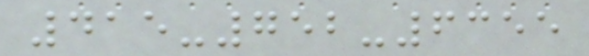415-752-6355
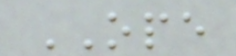OPE
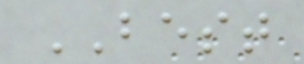BEST
